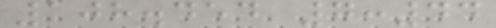108.454 7:44
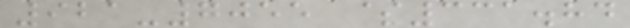921-7055 $331.84
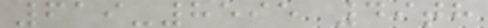619-8595 49th
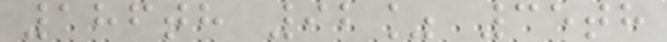186th 92% 35th
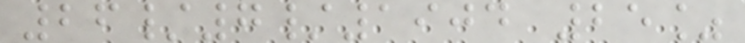26/7/1904 25%
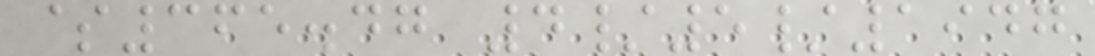$365.47 4/5/1947
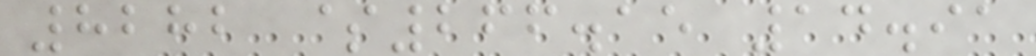8282 $266.15 14.91
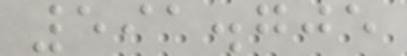591.705
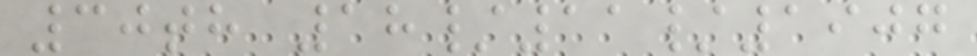30th 18/11/1907
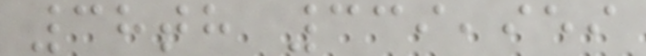38th 339,959
